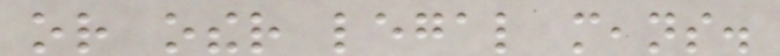or other legal means.
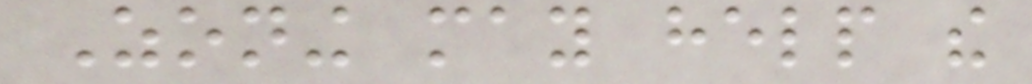Zoning may help the
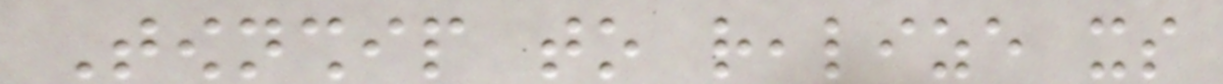Township to realize its
